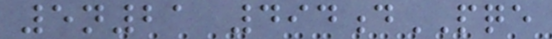5n21 494dPQE
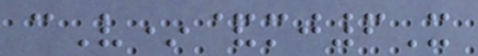cV*&mj6X
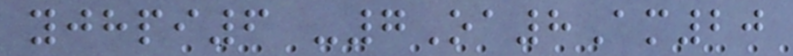yjhpi6 -7Oa8Am20
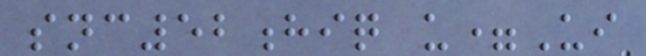snc52hiq u=Ui
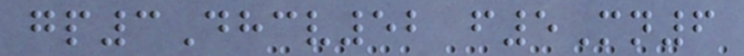gp3Dhcv52 f5Mn6
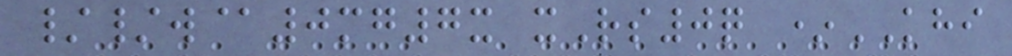//w@0mg7x xRs0q *KHI
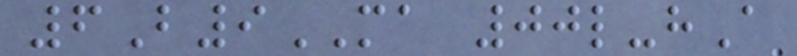6B9MA 00l-hA
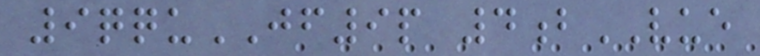9qquJF9p 4bVUE
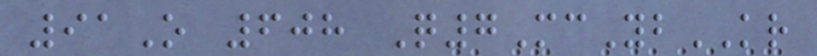91O 608 Q7McYbKR
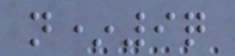n*9q
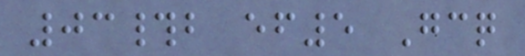03#b ef5 Gcq
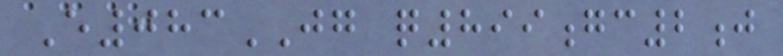E083JG q899gc2j
